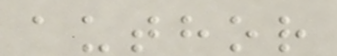author
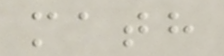math
